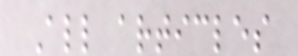All articles
